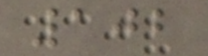102
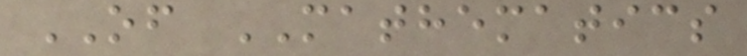OF MATHEMATICS
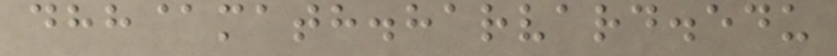dhh@math.harvard.edu
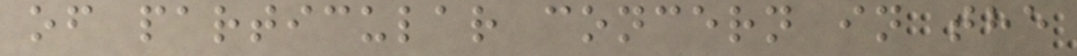of particular concern in the
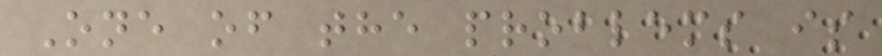One of the problems is
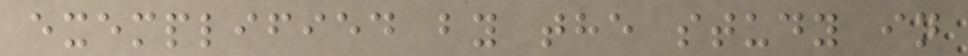exemplified by the study in
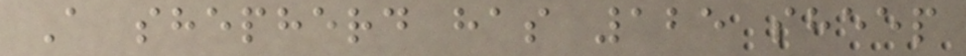A shepherd has 125 sheep
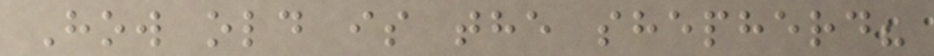How old is the shepherd?
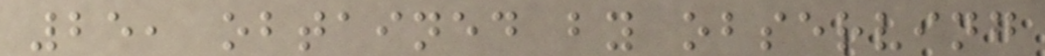25, obtained by observing
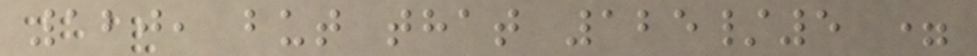120, but that 125/5 =
